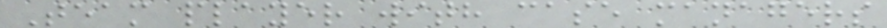Team player with case managers
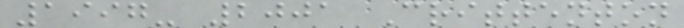1997- 2001 Crittenton
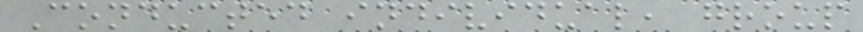Conducted individual, group
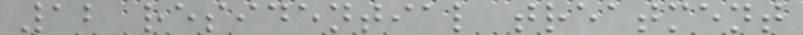12 residential treatment
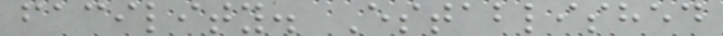facility. Established
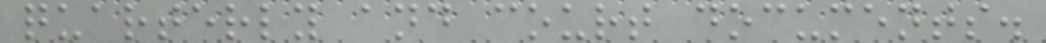quarterly and court documents.
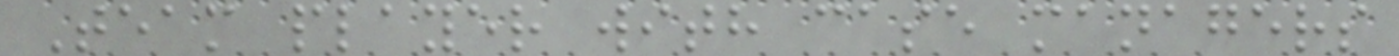Team player with case managers
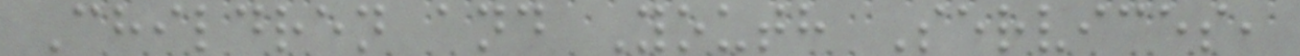Children and Youth Services,
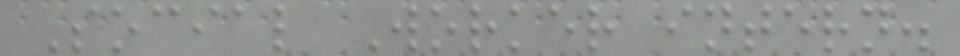Social Worker intern.
